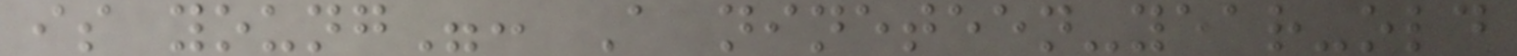is young": A nineteen-year-old
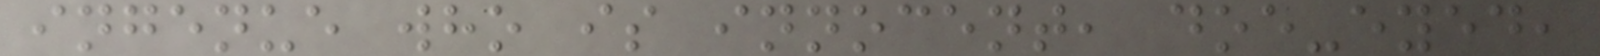ingenue who is innocent, doe-eyed,
